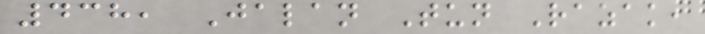438, Jalan Tun Razak,
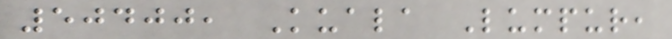50400, Kuala Lumpur,
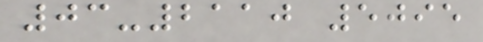03-2110 5095
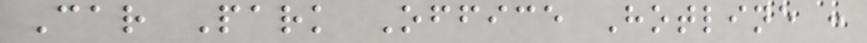Car Park Office Hotline :
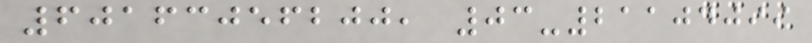60163056200, 03-21104099
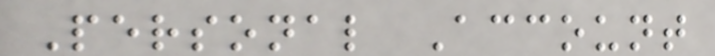Personal Account
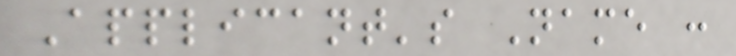Applicant's Name :
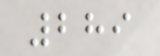289
